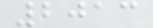2013
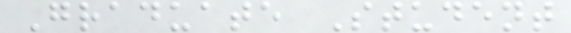Graduate Student
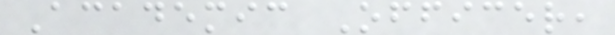Academic Officer,
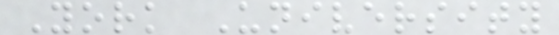York University
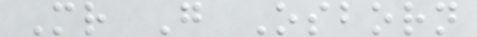Mr G Osborn
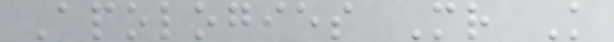Apologies Mr K
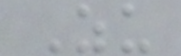Zu
